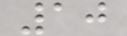10
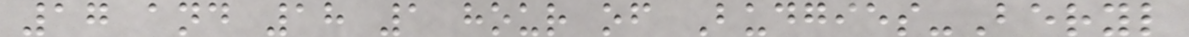17 and 18 1 hour of Budgies-Beryl
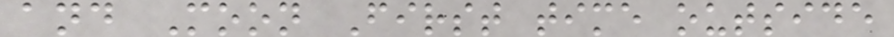and Moon First time outside
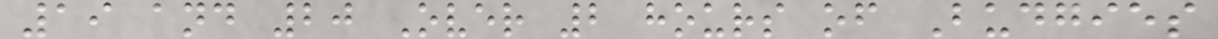19 and 20 Over 2 hours of Budgies
